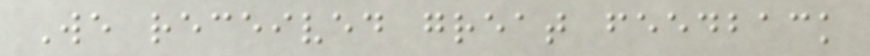We received great feedback
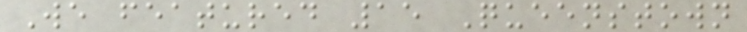We featured 15 Queenstown
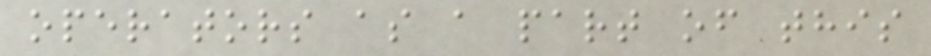operators as a part of this
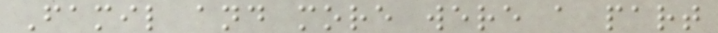Famil and more were a part
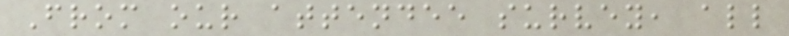From our attendee survey, all
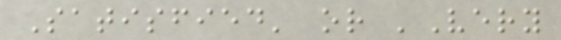Satisfied' or 'Very
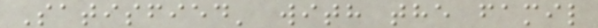Satisfied' with the famil
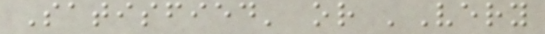Satisfied' or 'Very
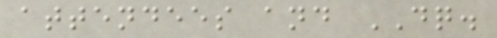attendees and DQ.
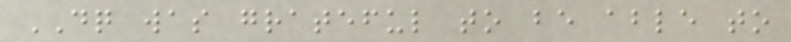DQ was grateful to be able to
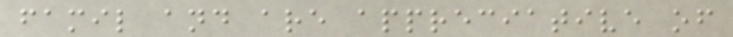famil and are appreciative of
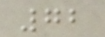72
